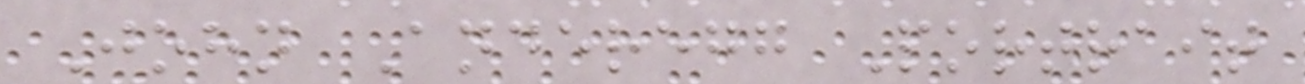John Anderegg Portrait
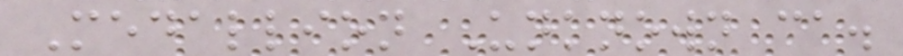Medallion Unknown ca.
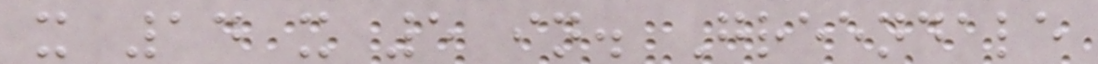x 14 x 5 in. Greendale
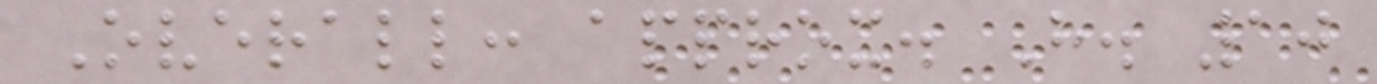Overall: approx. H. 10
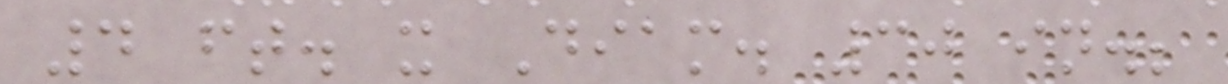4 ft. x Diam. 30 in.;
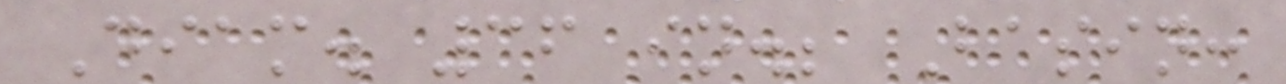Diam. 36 in.; Basin:
